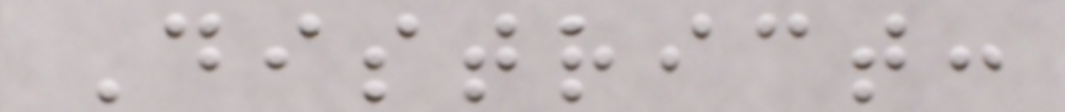District:
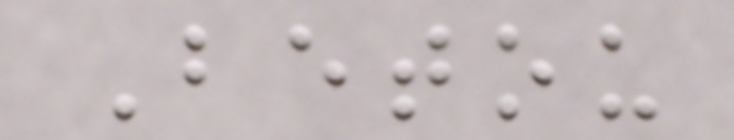Betou
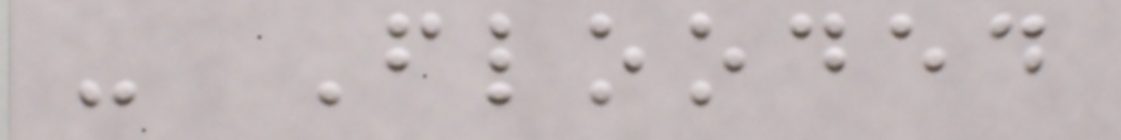- Flooded
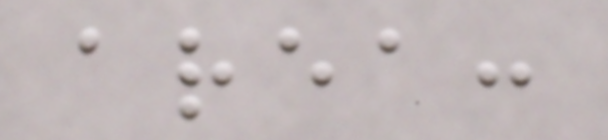area:
